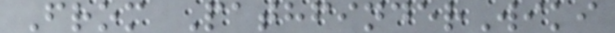From PathfinderWiki
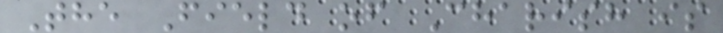The Field of Charish is
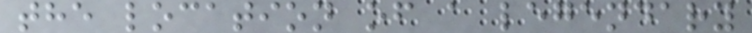the location of a legendary
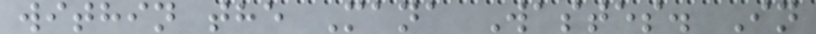within the Mana Wastes. In
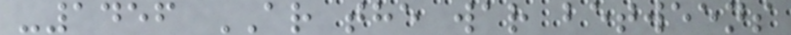-1456 AR the war betweens
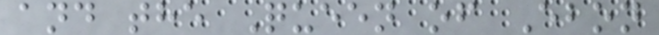and the Queen of Ebon
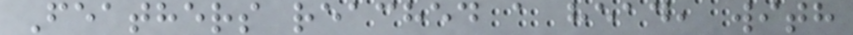Feathers reached a head, with
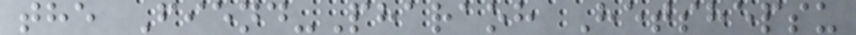the Fiend-Pharaoh Hetshepsu
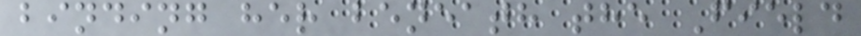binding her beneath the Field
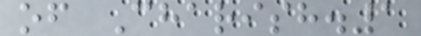of Charish.1
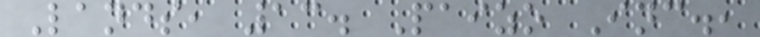Lands, 13. Paizo Inc.,
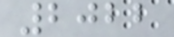2022
